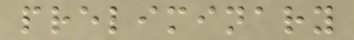preliminary
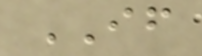IF
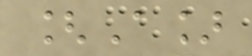[A]
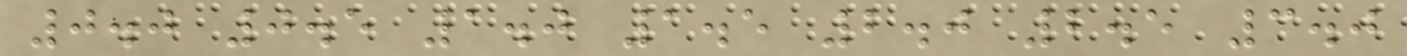0.0 0.5 1.0 1.5 2.0 2.5 3.0
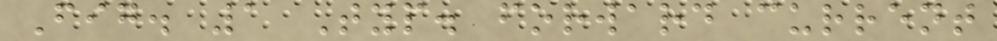Fig. 1 Typ. forward current
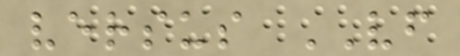versus VF
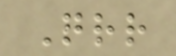Qrr
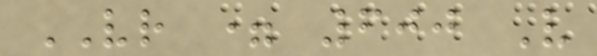VR = 600 V
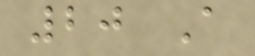20 A
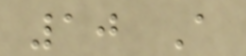10 A
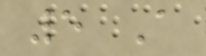5 A
